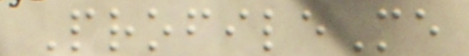ProfileMe
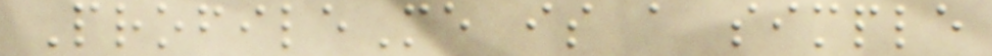ProfileMe is a simple
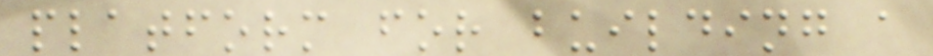platform for building a
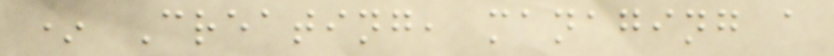* Creating, managing a
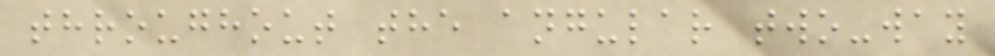throughout the angular two-way
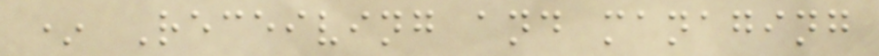* Receiving and managing
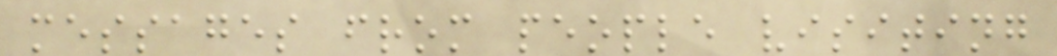messages from people visiting
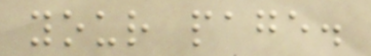your page.
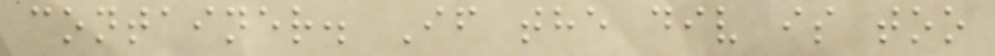container. If the div is too
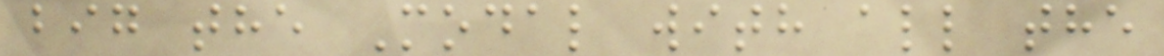big the Modal with all the
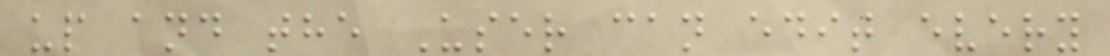up and the User can edit every
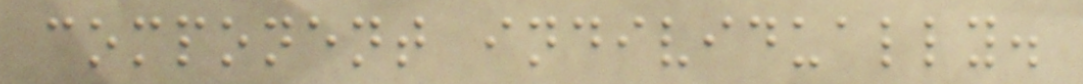component individually.
